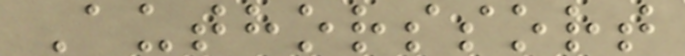Authorssort
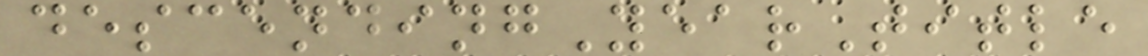descendingYearTitle
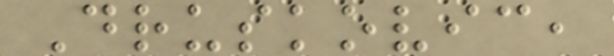Druskovic,
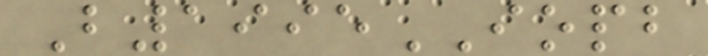B1995IOPB
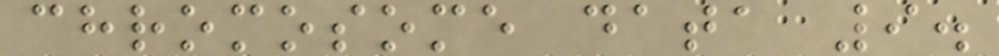chromosome data 9.
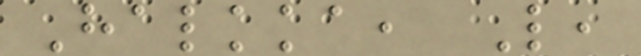Halkka, L,
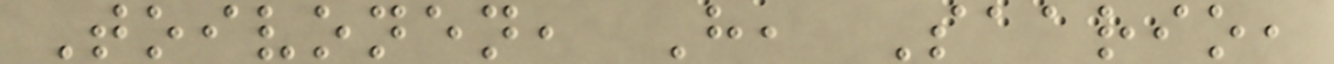Toivonen, H, Saario,
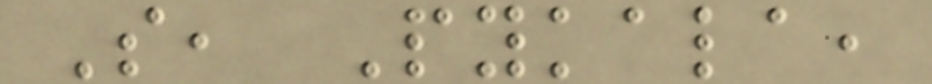S, Pykala,
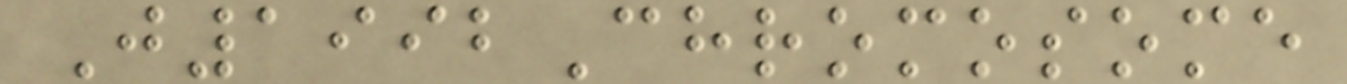J1992Chromosome
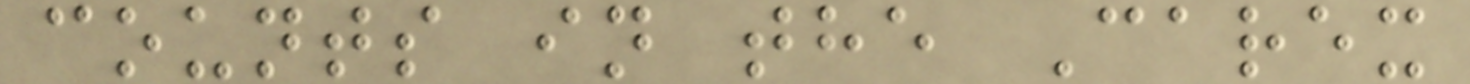counts in the Carex
